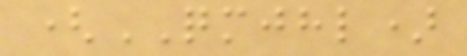(QMJHL)
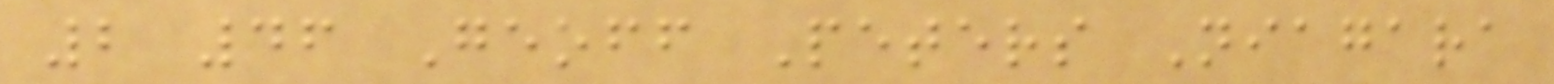2 46 Geoff Peters Niagara
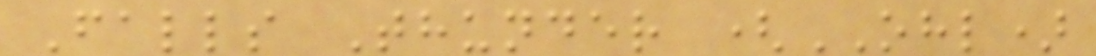Falls Thunder (OHL)
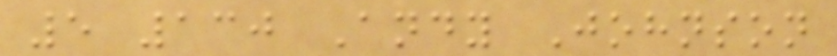5 130 Andy Johnson
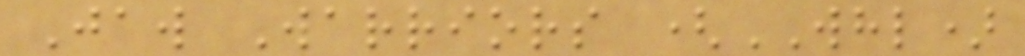Jaw Warriors (WHL)
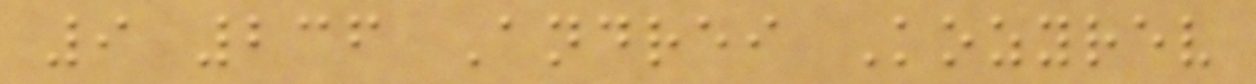9 236 Andrei Kozyrev
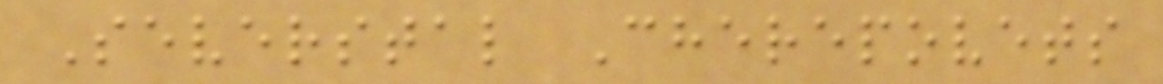Severstal Cherepovets
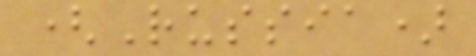(Russia)
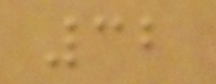32
